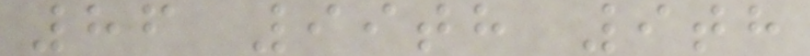86 99th 9th
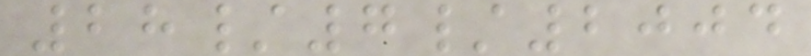28/7/2004
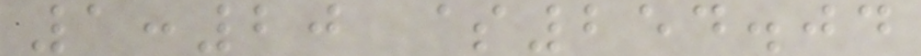1:20 $254.04
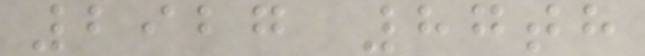2927 87th
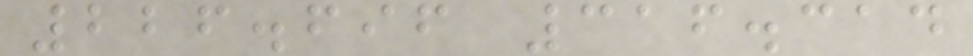226.696 316.314
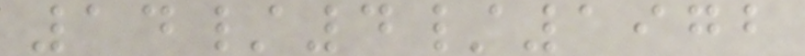14/4/1972
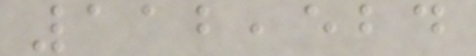112,524
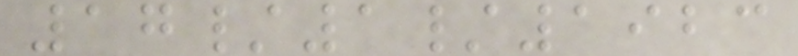17/1/1923
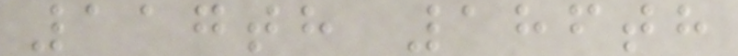117th 186th
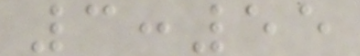3:55
